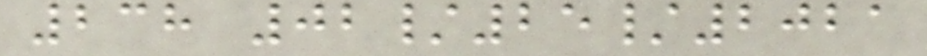238 02/25/2021
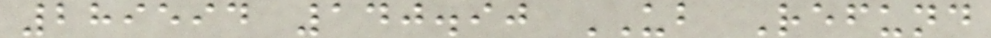289594 140.90 UB Refund
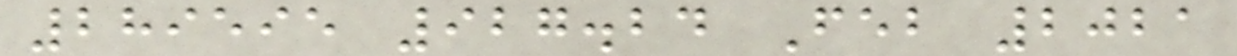289595 927.24 Feb 2021
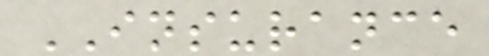INSURANCE
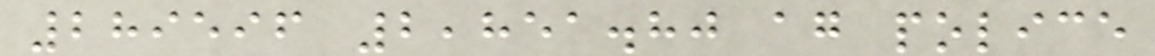289596 2,851.80 ag police
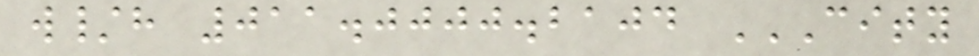w/h 011.0000.2104 CITY
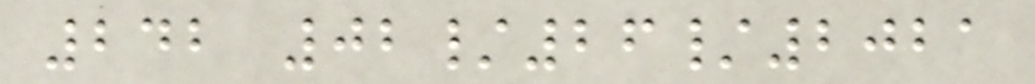242 02/26/2021
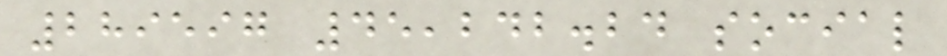289597 45,242.24 social
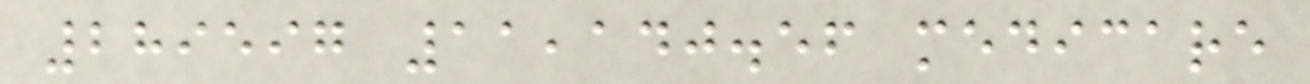289597 11,140.56 medicare
